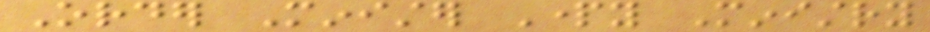Order Minister Party Ministry
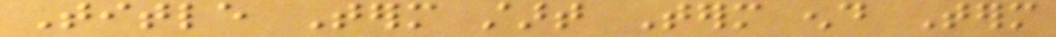Title Term start Term end Term
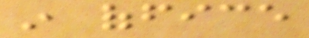in office
